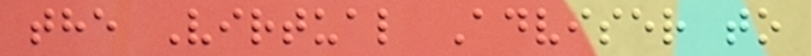the Virtual Adviser to
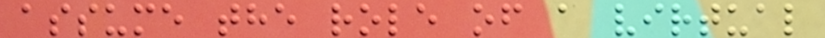assume the role of a virtual
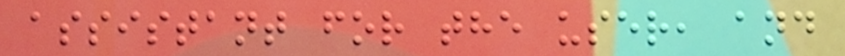assistant for the user, and
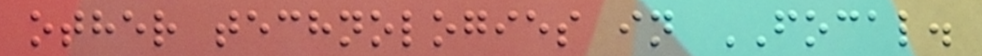other technologies in FOCAL.
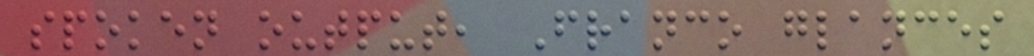spoken output, Franco glances
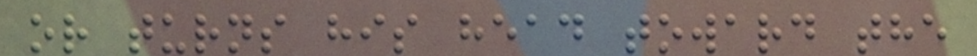or turns his head toward the
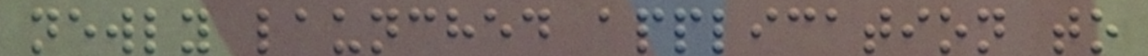newly launched application to
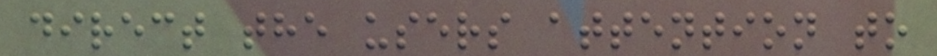direct the users attention to
